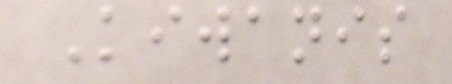Kiwanis
